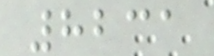8231
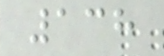138
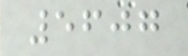5607
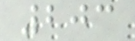203
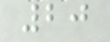20
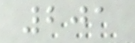201
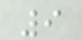9
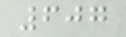607
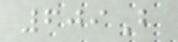609B
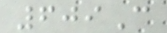609C
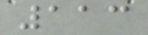113
